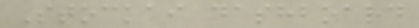Stockai dashboard
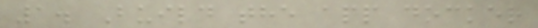1. Build the app docker
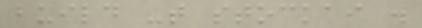build -t stockai .
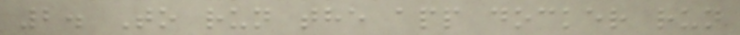2. To run the app docker run
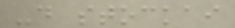-d stockai
